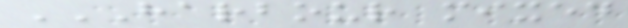HARBOUR MIXED
